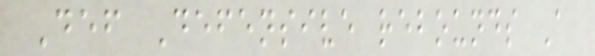Def Defensive rebounds A
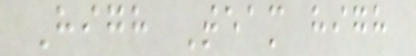High Team high
